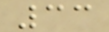33
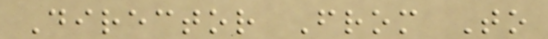Director From To
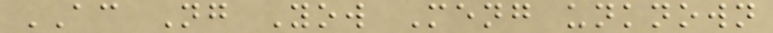AC Ng Yow Meng unknown
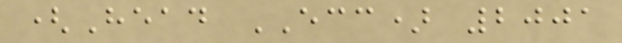(Head ECC) 2001
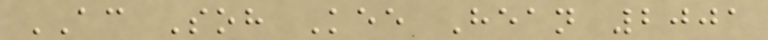AC Soh Kee Hean 2001
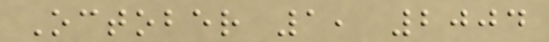October 1, 2004
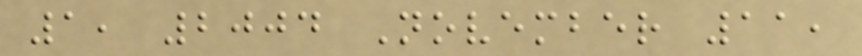1, 2004 November 11,
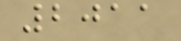2011
